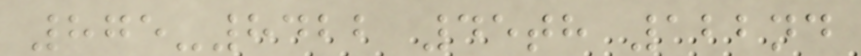875-8422 45th 122nd
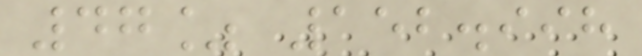47% 152.998
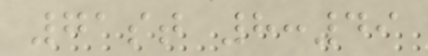71st 8:49
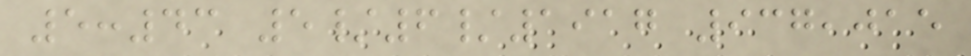5:43 5/6/1917 937,015
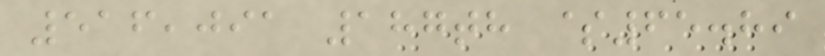516,091 187th $65.89
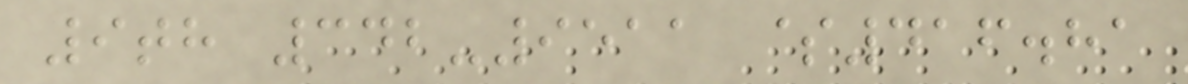9th 342-9511 $416.81
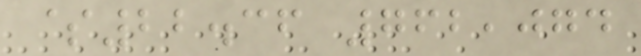$22.36 762,074
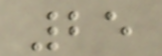25
